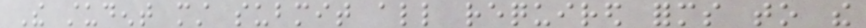The student must submit all required forms to the
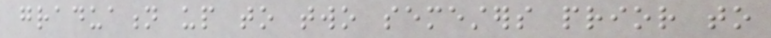graduation up to two semesters prior to
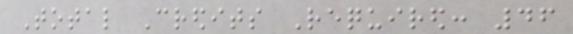Total Credits Required: 46
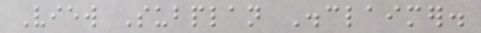View Subplan Disclaimer.
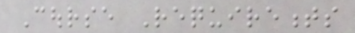Course Requirements
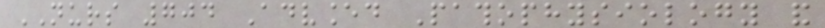NURS 704 Advanced Pathophysiology and
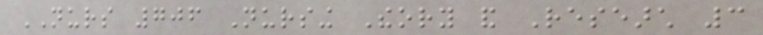NURS 706 Nursing Theory and Research 3
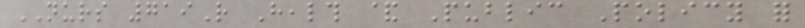NURS 719R Health & Public Policy for
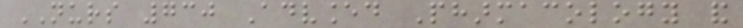NURS 730 Advanced Pharmacology and
